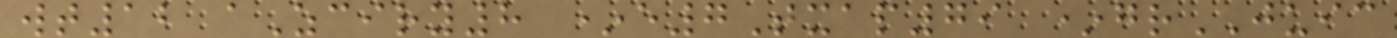wt12 aZciry8 *e7Txap79 *grJUIC
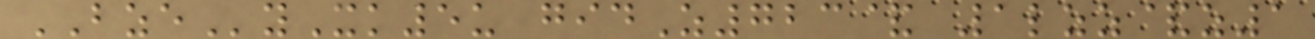BZEyXk5u gidZ723& 1lzz&z1
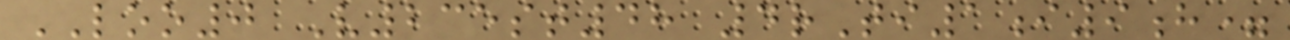LOO0 V235st48 4rTi1i9h=
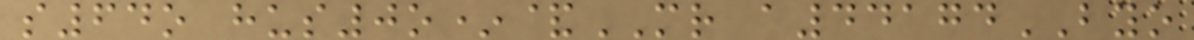s64o hus0o*&MR a44174BYO
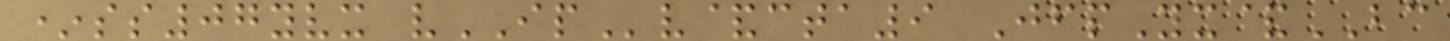*ss07yvx vIPv&cta9 JfpYx&BC
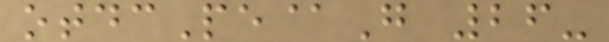otdcPe@G 26-
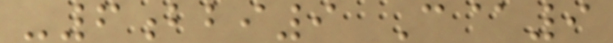-6bbi9 C@9
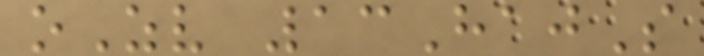oZv 13HajS
